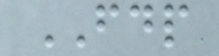FDP
